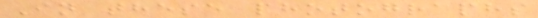In these photographs
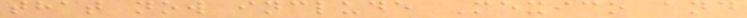that now include Mexico and
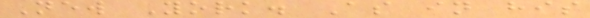New York. As in his
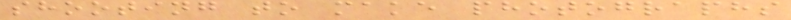shooting to make photographs
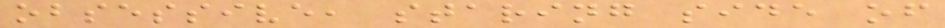obsessive, staring side of
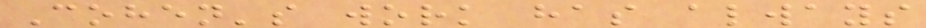Cohen's work has always
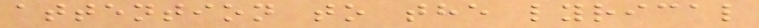attention to the lyrical
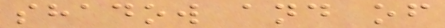shadow and of
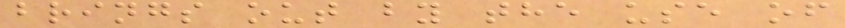brings out by the use of
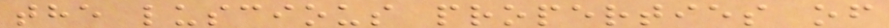the luscious properties of
